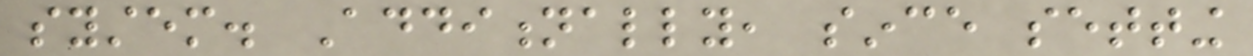system. Additionally, since setting
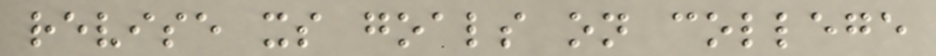revise its goals on college
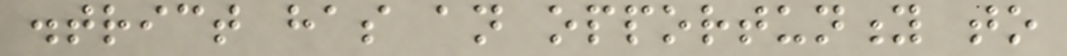district has an opportunity to
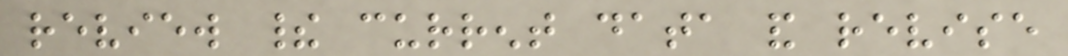review their current data and revise
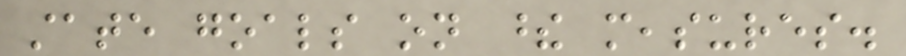state goals on these measures.
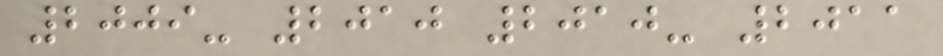2009- 2010 2010- 2011
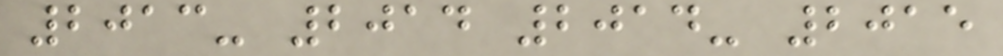2013- 2014 2014- 2015
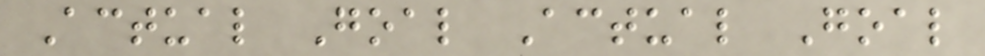Actual Goal Actual Goal
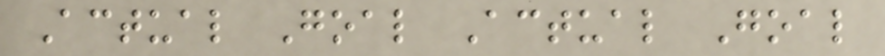Actual Goal Actual Goal
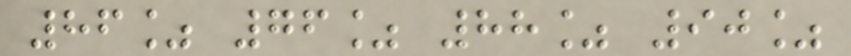86% 76% 88% 90%
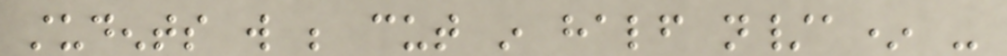students will be cut in half n/a* -
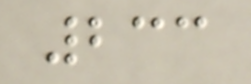233
